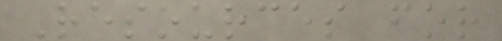Resources for
